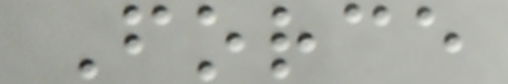Force
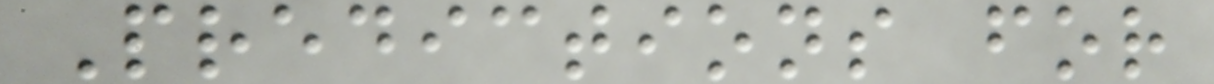Predictions for
